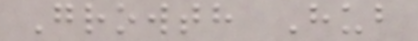Growth Hub
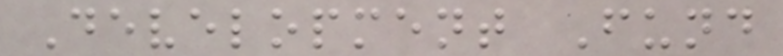Development Fund
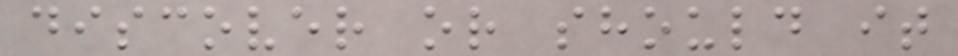discover or should it
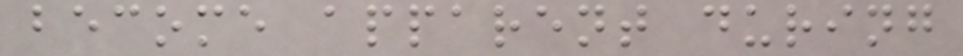become apparent during
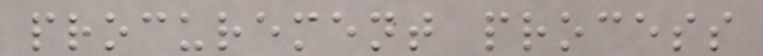procurement process
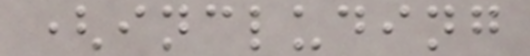(including
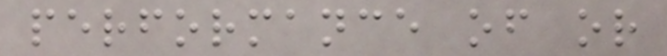performance of or
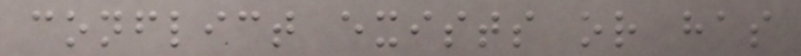conflict exists or has
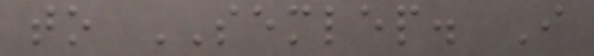to SEMLEP. I
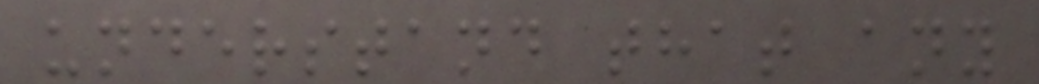understand that any
